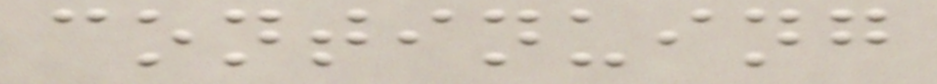continuing
